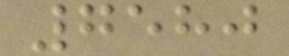7580
